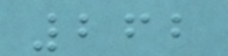262
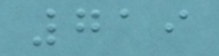719
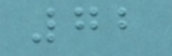72
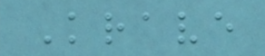Krave
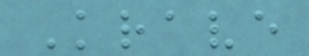Krave
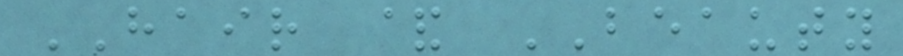HAIR & BEAUTY
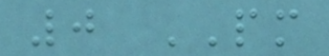0 PM
